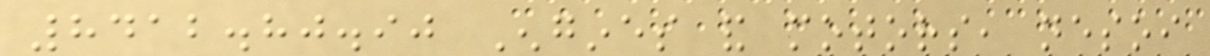8412.80.90 Engines and motors, nesoi
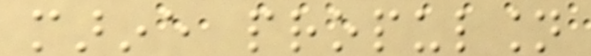marine propulsion
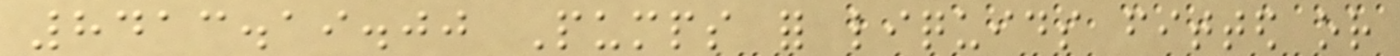8413.19.00 Pumps for liquids fitted or
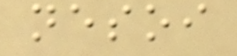nesoi
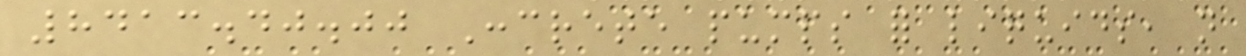8413.40.00 Concrete pumps for liquids, not
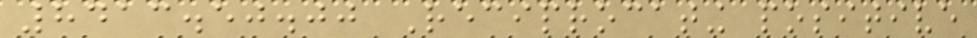8413.50.00 Reciprocating positive
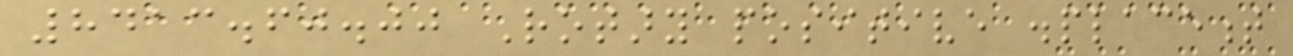8413.60.00 Rotary positive displacement
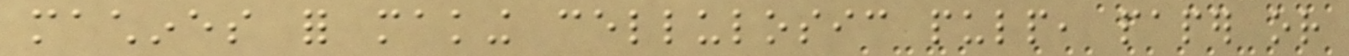machines for making cellulosic pulp, paper or
